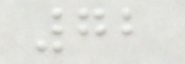72
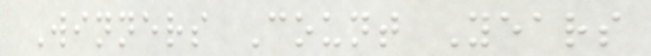Winners Count Years
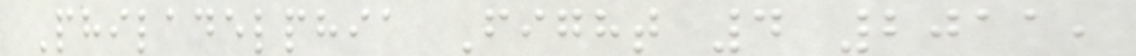Philadelphia Fight 4 2011,
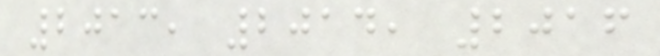2013, 2014, 2016
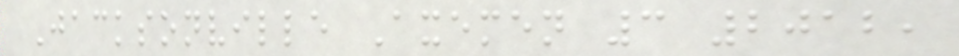Jacksonville Axemen 3 2012,
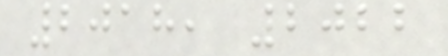2018, 2022
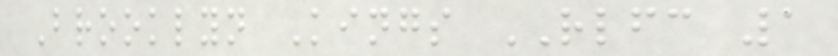Brooklyn Kings RLFC 1
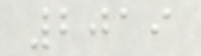2019
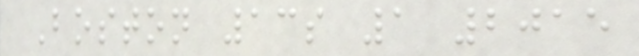Boston 13s 1 2015
